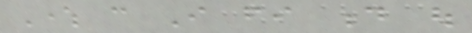Where can I fi d out
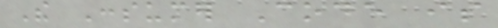The Consumer Code is
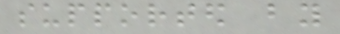supported by
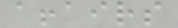affairs
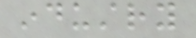industry
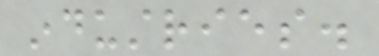industries.
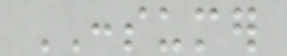CONSUMER
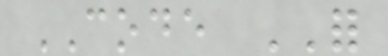CODE FOR
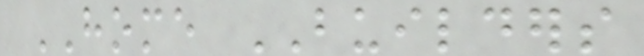HOME BUILDERS
